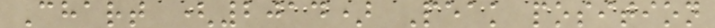Chart (2014) Peak position
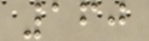160
